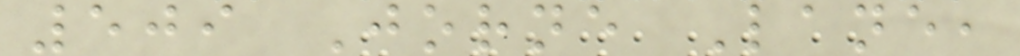509 Jorne Lane,
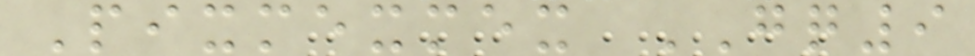Pixmexmex GQ9
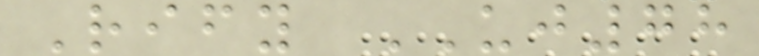Rify UJ78
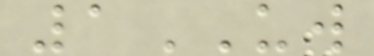1UW
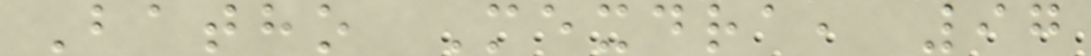Batho Mexdra, 97
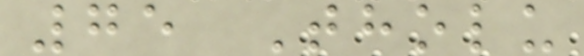75 Tholu
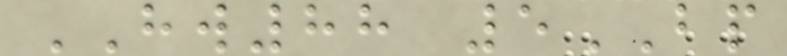HW88 5BP
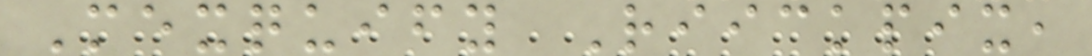Mexquify Riickpix,
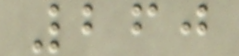260
